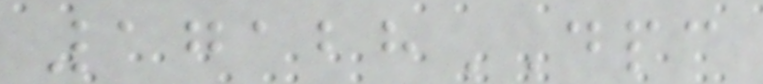17128DPC
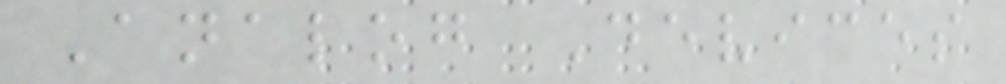Analog Devices
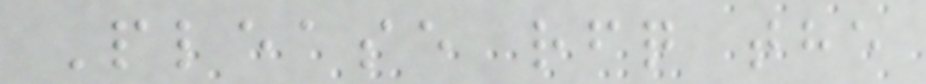Please rfq the
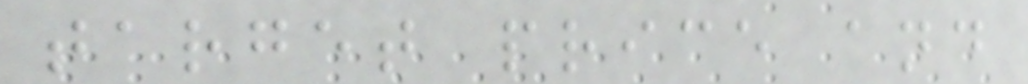target price and
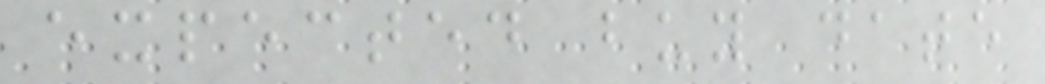expected buy date
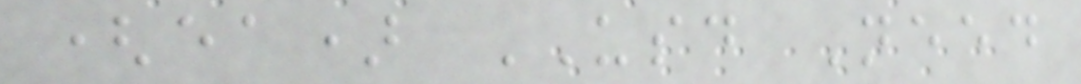(ea) USD Need
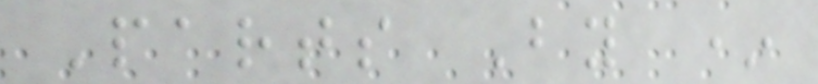Parts By *
